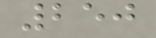250
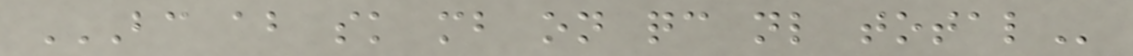BC AB SK MB ON QC NL TOTAL
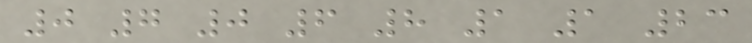0 7 0 6 8 1 1 23
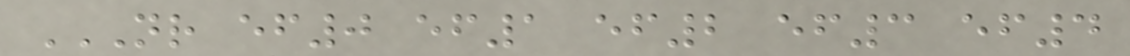NR EF0 EF1 EF2 EF3 EF4
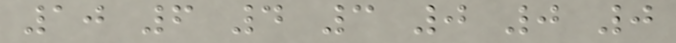10 6 4 3 0 0 0
